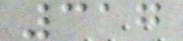317
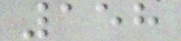158
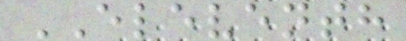ELEVENTH
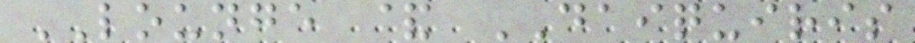LOUNGE & DAIQUIRIS
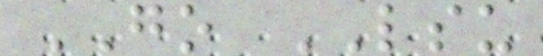GO LSU
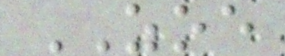ZOE
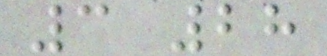3 28
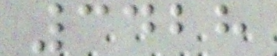3428
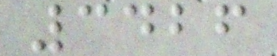3426
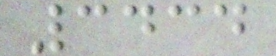3434
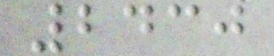2430
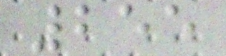255
